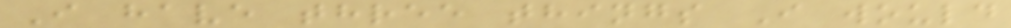I have three things I would
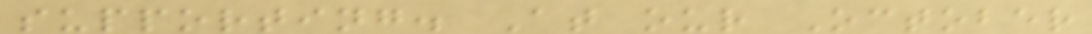supporting. At our October
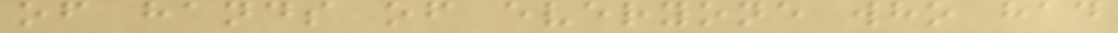of hands of everyone who had
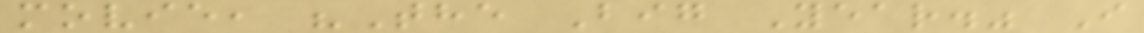movie, "The Big Year." I
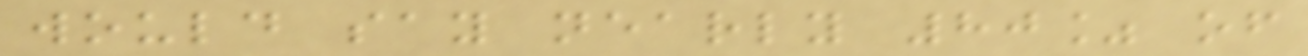would say nearly 80% of
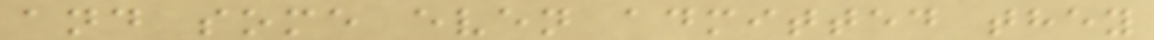and some even admitted they
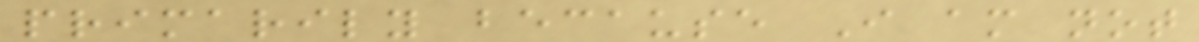primarily because I am not
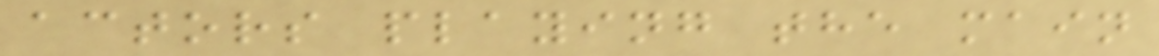actors playing the main
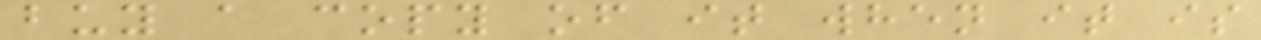buy a copy of it when it is
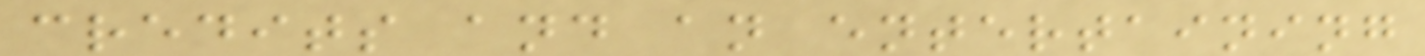credits and an entertaining
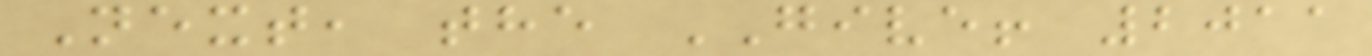Next, the GIVE! 2011
